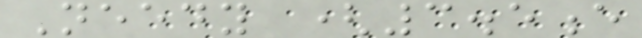Needy (3.5e
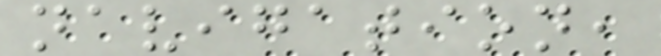navigation,
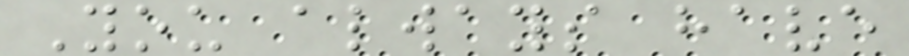You always have
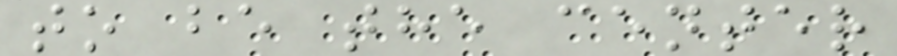to be the center
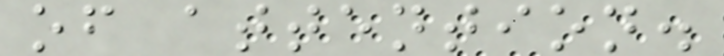of attention.
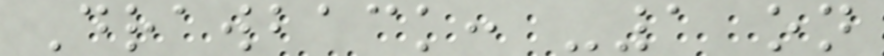Drawback: -1 on
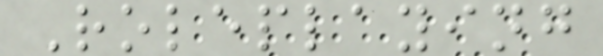Roleplaying
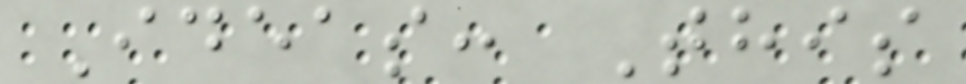Ideas: This
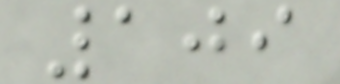109
